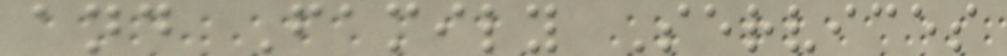and Family Services
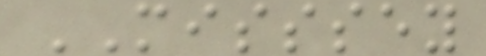MISSSEY
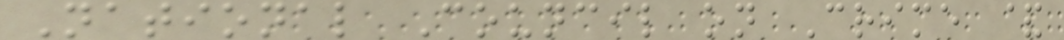National Council on Crime &
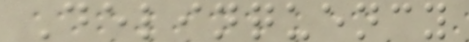Delinquency
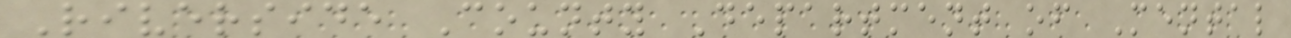Riverside County Department of Mental
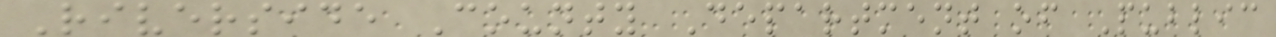Riverside County Department of Public
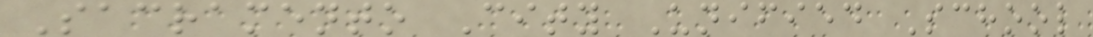Sacramento City Unified School
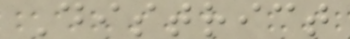District
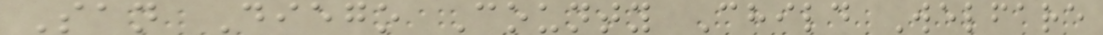San Diego County Child Welfare
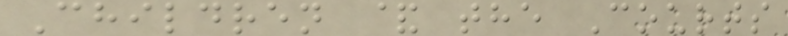Children & the Courts
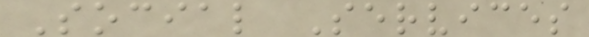Social Services
